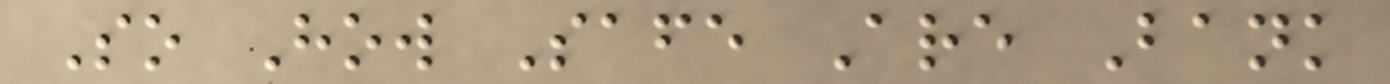So How Safe Are Bank
